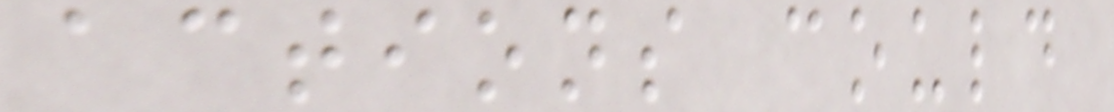actions could
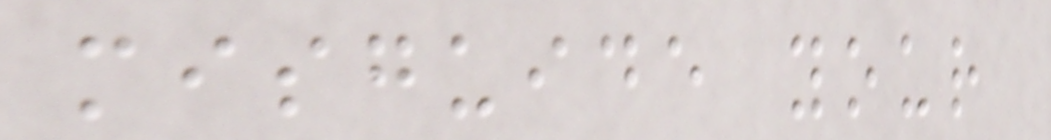misguide your
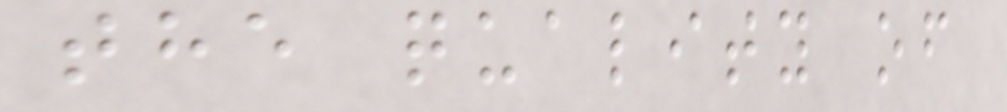the quality of
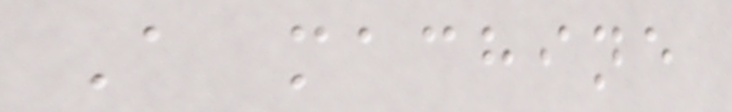A machine
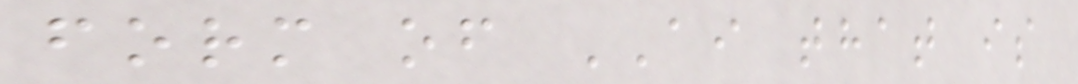form of AI that is
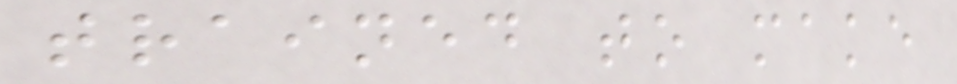trained to make
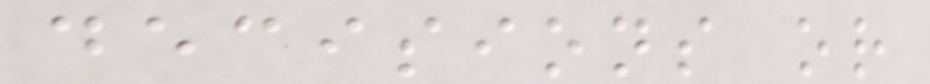decisions or
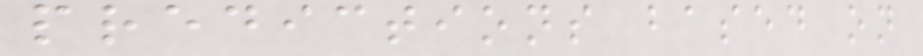predictions based on
